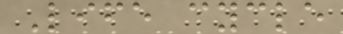Life cycle
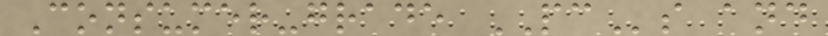Consumer-grade PCs and
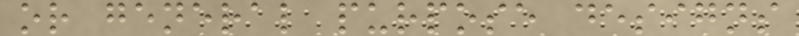or general purpose designs
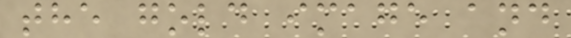the gold image and
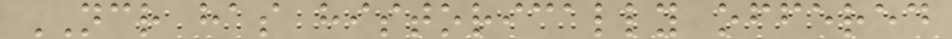NCR has historically offered
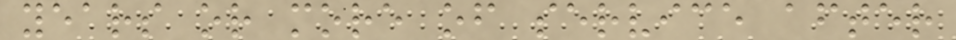years or more of service after
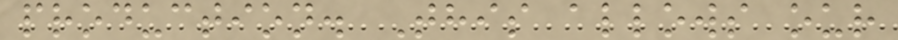production. This allows our
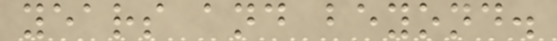years and beyond.
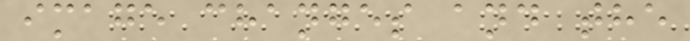image changes and the
